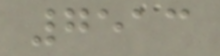7513
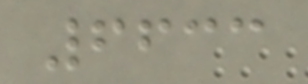6633
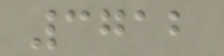3712
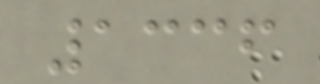1336
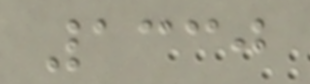1330
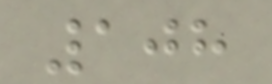108
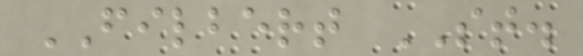FILBERT ST.
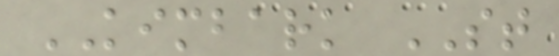KIMBARK ST
